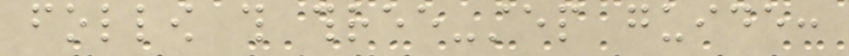follow this three-step guide:
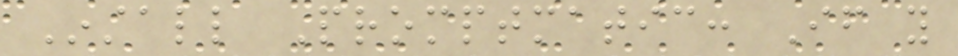Install Promptmatic: If you
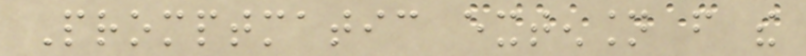Promptmatic extension from the
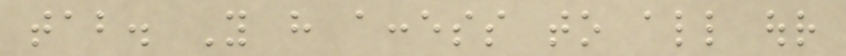tab. You have access to all our
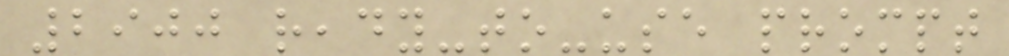2900 ready-to-use prompt
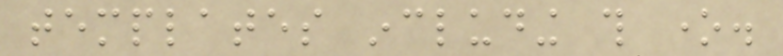templates including this one.
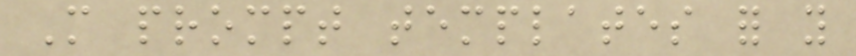More prompt templates for you
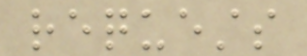requests
